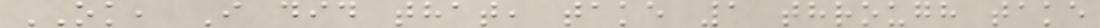OK, I did that, take 1 through take
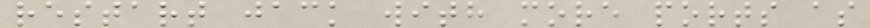restart jack with more ports as
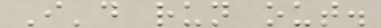I'd run out.
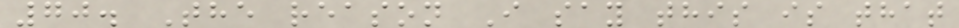70. The reason I say this is that
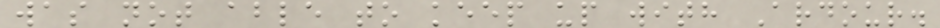was not able to keep up with Ardour.
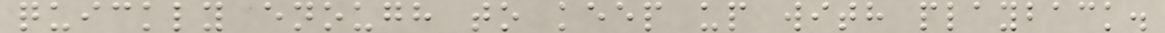quickly enough to keep up with playback.
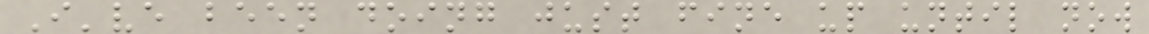I've been doing just fine up until now
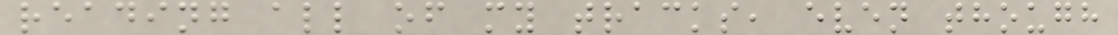reading all of my tracks, even though
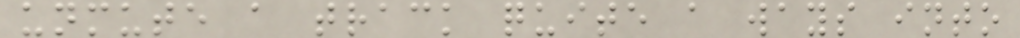unmute a track quite a ways into
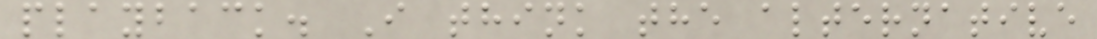playback. I think the alternative
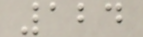124
